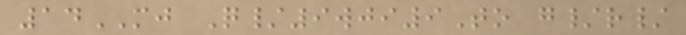14MJ Q/9wji9To g/r/
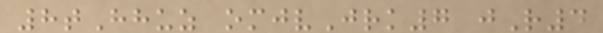8tHhuz omjvJrk7 jR4
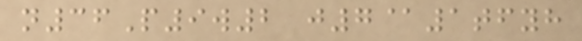n36P9w2 j7@1tfyh
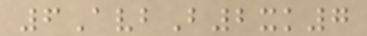6AvbB2xk7
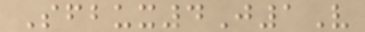Sfbux4J1V
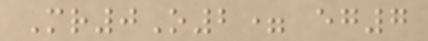Mr0O2= eg7
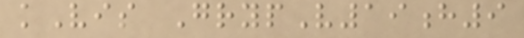kVis GrypV19h9
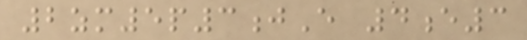2zm5p3jE 4e3
